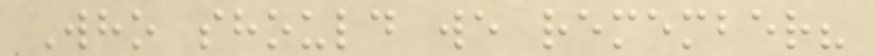Who should we remember?
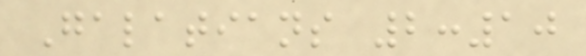Galatians 2:10
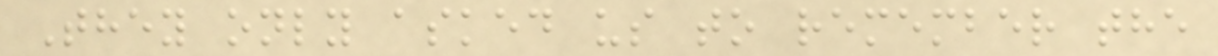They only asked us to remember the
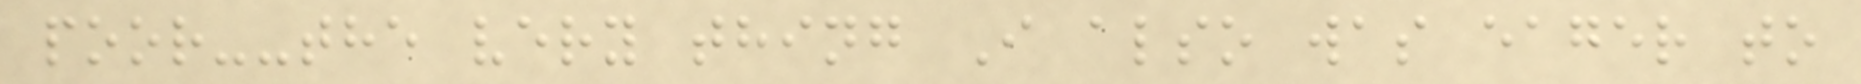poor--the very thing I also was eager to
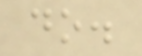do.
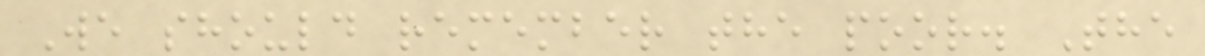We should remember the poor. The
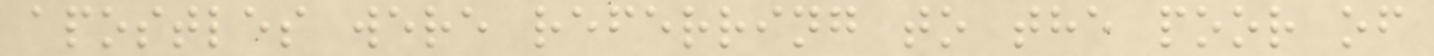apostles were referring to the poor of
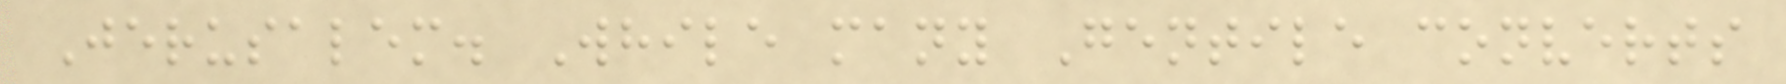Jerusalem. While many Gentile converts
